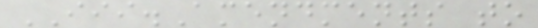III.Amendments to
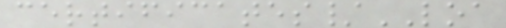certificates/LOA
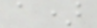a)
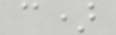c)
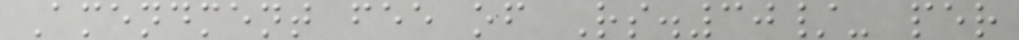Amendment fee of Rs.30/- per
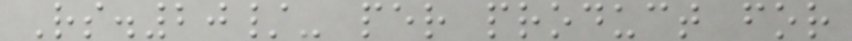Rs.20/- per product for
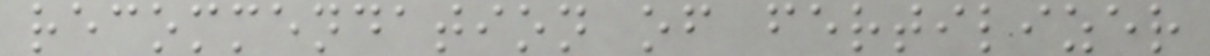recommendation of fertilizer
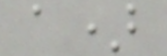a)
